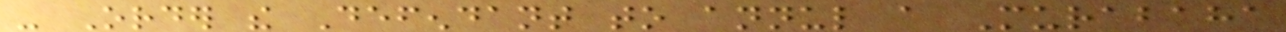- Order the Defendant to annul a Murabaha
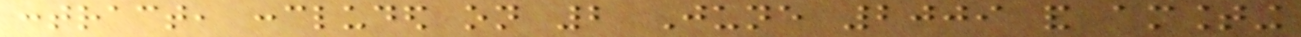contract, concluded on 2 June 2009 and amounting
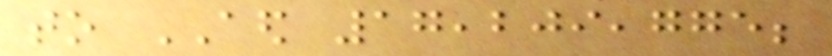to AED 17,209,775;
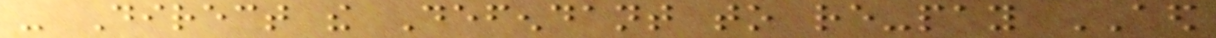- Direct the Defendant to re-pay AED
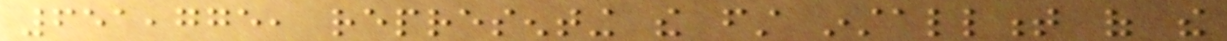651,775, representing the first installment of the
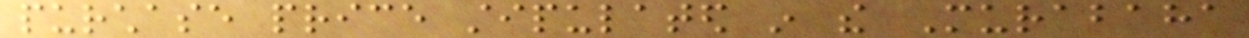purchase price stipulated in the Murabaha
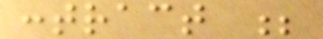contract ;
